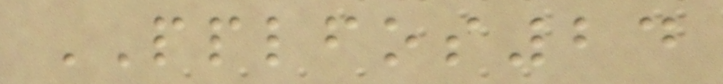PPLFOS24
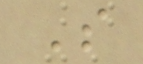S
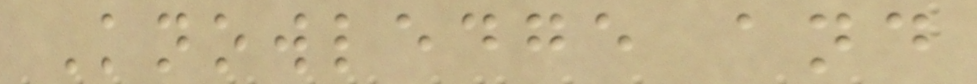Knowledge and
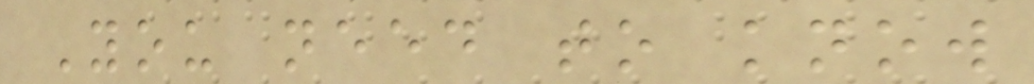You need to know
